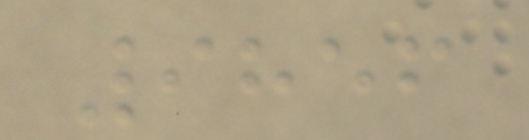9856
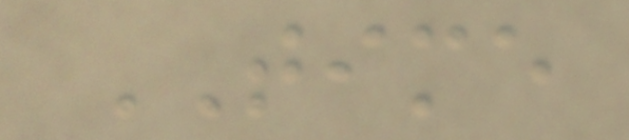TIME
